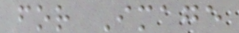for Image
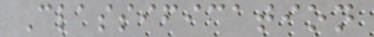Classification
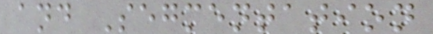and Segmentation
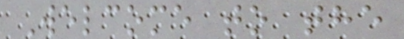Welcome to the
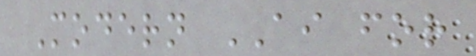Modern AI for
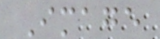Image
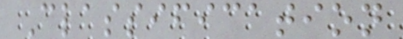Classification
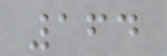164
